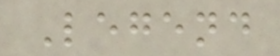Legend
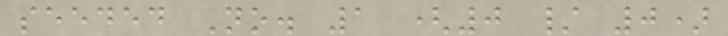seeded No. 1 (0 / 0)
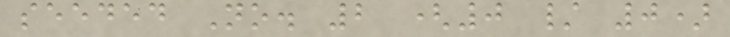seeded No. 2 (0 / 0)
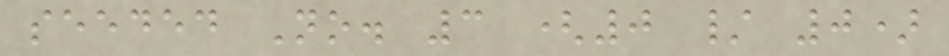seeded No. 3 (0 / 0)
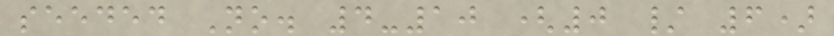seeded No. 4-10 (0 / 6)
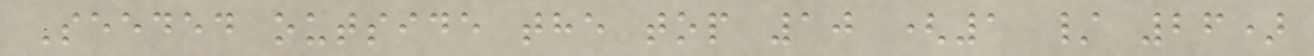Seeded outside the top 10 (1 / 26)
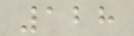128
